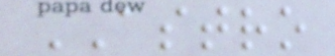ASTRO
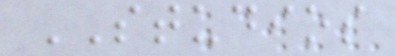STUDIOS
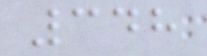348
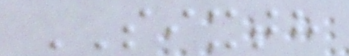SIXTH
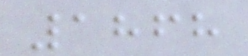1868
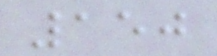150
